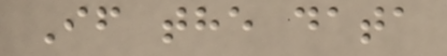If the data
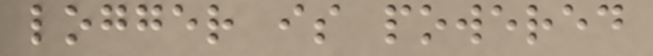logger is powered
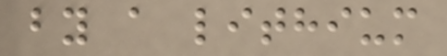by a lithium
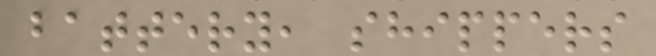battery, shippers
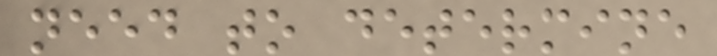need to determine
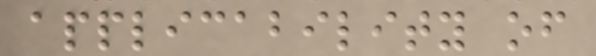applicability of
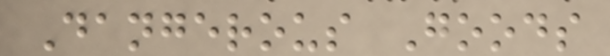Dangerous Goods
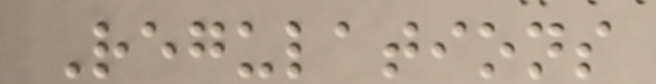Regulations
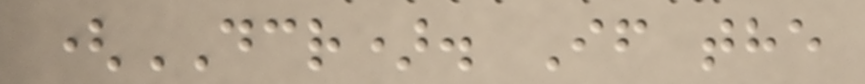(DCR). If the
